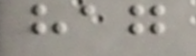hag
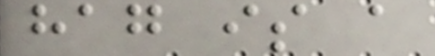hag is a
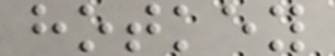hotkey
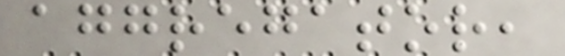aggregator,
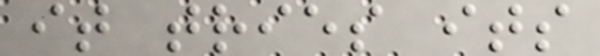it tries its
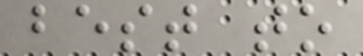best to
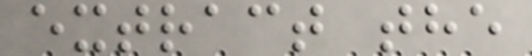extract the
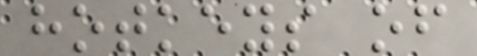hotkeys of
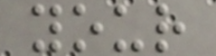your
